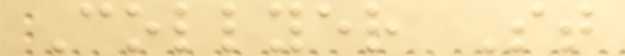Collyer St
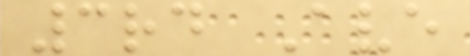3rd Ave
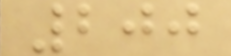200
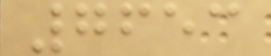7653
